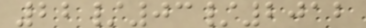22/03/2012
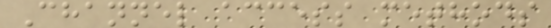Channel access methods
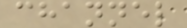channel
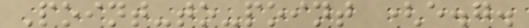Point-to-point (e.g.
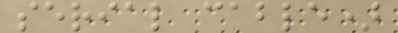serial cable)
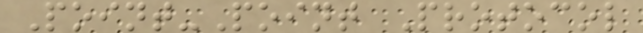Point-Point Protocol
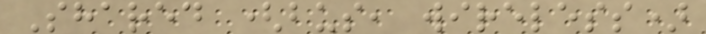Shared (bus, wireless)
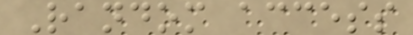Random access
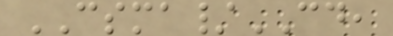CSMA/CD,
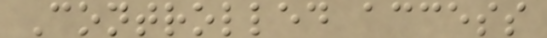Controlled access
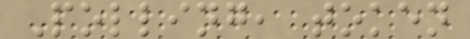Polling, token
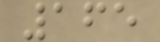165
